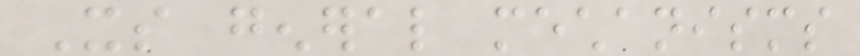Its general mechanisms
